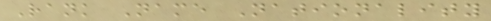Rank Name Nationality
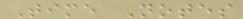Time Notes
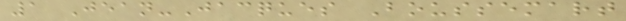1 Jean-Jacques Boussemart
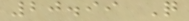20.99 Q
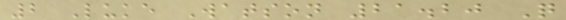2 Luke Watson 21.20 Q
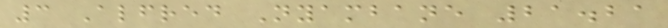3 Alfred Nyambane 21.21
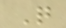Q
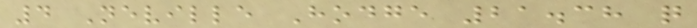4 Neville Hodge 21.38 q
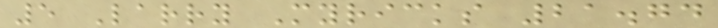5 Larry Myricks 21.74
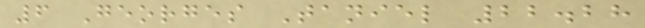6 Georges Taniel 22.28
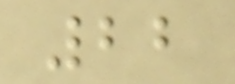22
